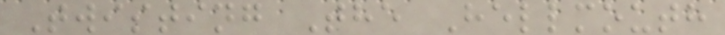Twisting The Hellmouth
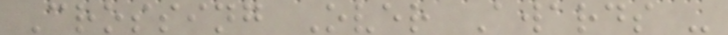Crossing Over Awards -
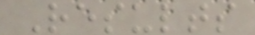Results
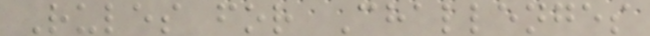Rules for Challenges
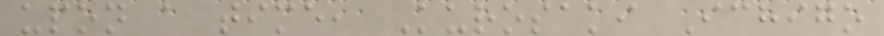upon a time, Kurosaki Ichigo
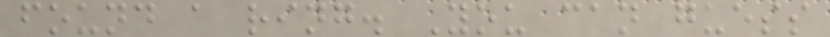found a ring. You can guess
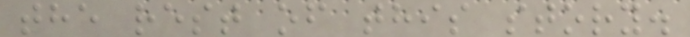the rest of this story.
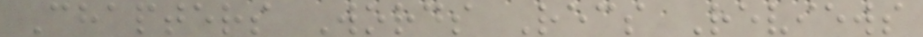Chapters Words Recs Reviews
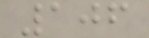106
